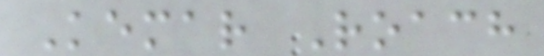Kemar Roach
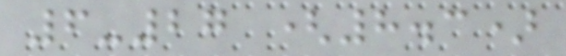6-27 (8.3)
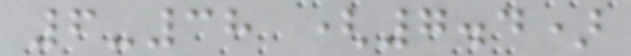6-38 (7.4)
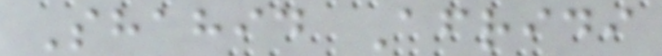Shahid Afridi
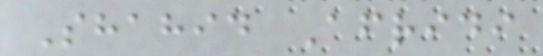Shahid Afridi
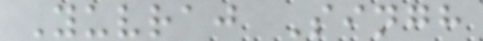Yuvraj Singh
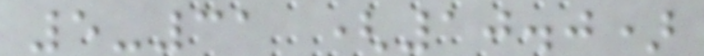5-31 (10.0)
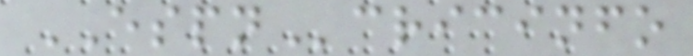ESPNcricinfo
